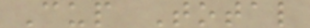Cup Total
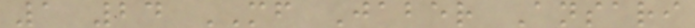1 24 MF Jaber Ansari
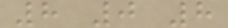8 0 8
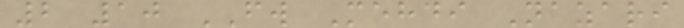2 10 FW Mehdi Nazari
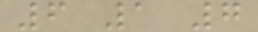6 1 7
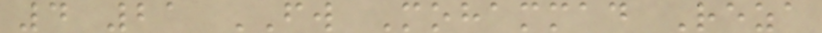4 21 FW Mohammad Reza
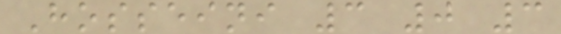Hosseini 3 0 3
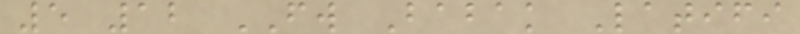5 12 FW Babak Latifi
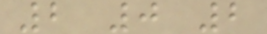2 0 2
